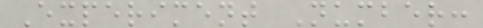Experiment Number:
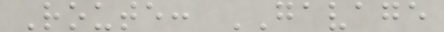Route: GAVAGE
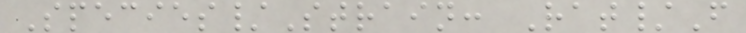Species/Strain: Rat/F
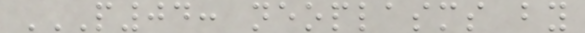P04: NEOPLASMS BY
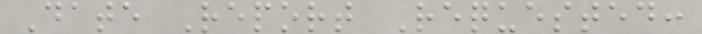Date Report Requested:
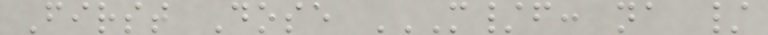First Dose M/F: NA /
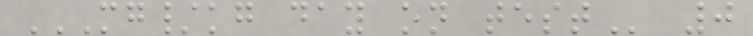MG/KG DAY ON TEST 0
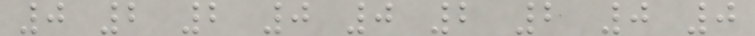0 2 2 0 0 2 2 0 0
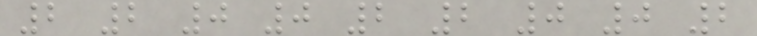2 2 0 0 2 2 0 0 2
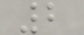2
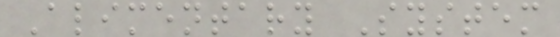Alimentary System
